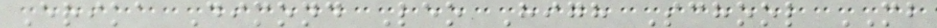Erika Dimond Leo High School MB
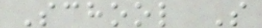School S
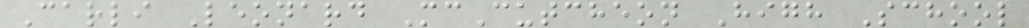Carli Leonard McCutcheon High School
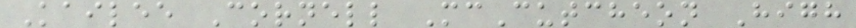Kailee Cornell McCutcheon High
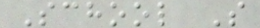School S
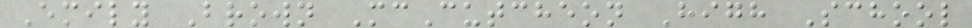Emily Brown McCutcheon High School
